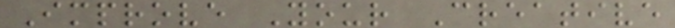Improve Your Creative
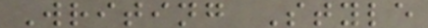Writing Style
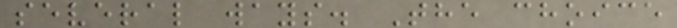several ways. The choice
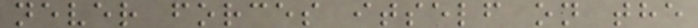never forces itself on the
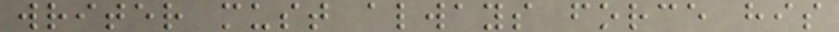writer must always force his
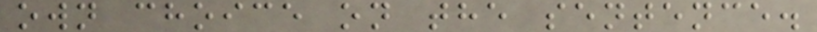own choice on the sentence.
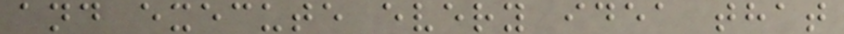and execute every idea that
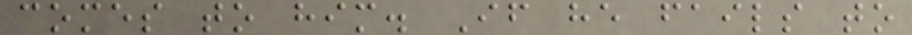comes to him. If he fails to
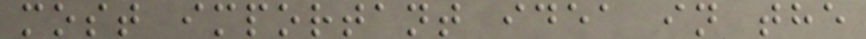most important idea in the
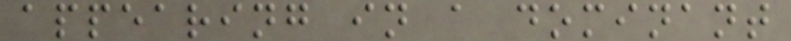appearing in a dominant
